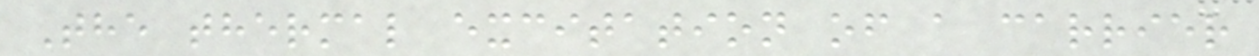The thermal excitation of a carrier
